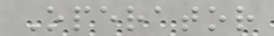Operator
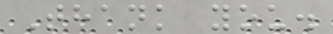Thank you.
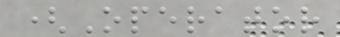(Operator
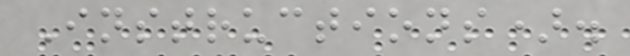Instructions).
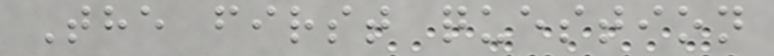The first question
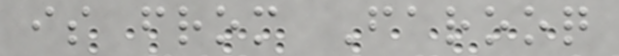is from Farooq
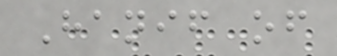Hanif of
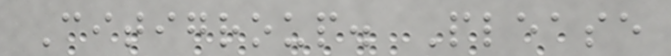Citigroup. Please
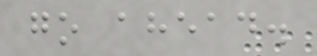go ahead.
